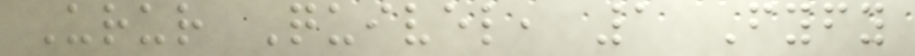Urur Quivel, 1 Fyfy
